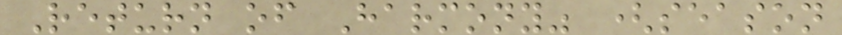Return of Harmony" (season
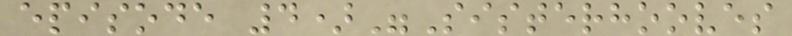episode 4)"Sisterhooves
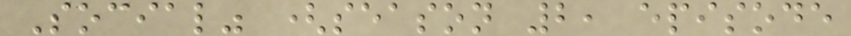Social" (season 2, episode
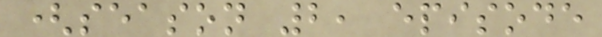(season 2, episode
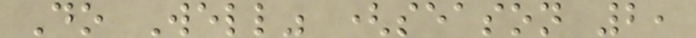Do Well" (season 2,
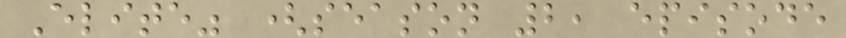Elite" (season 2, episode
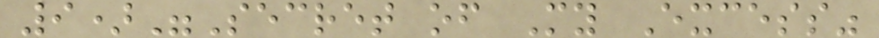9)"Secret of My Excess"
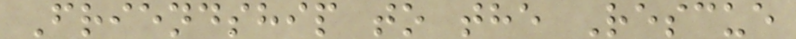Friendship to the Rescue
